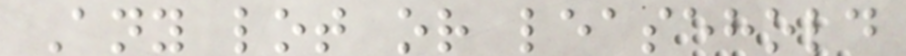Any lot or leasehold
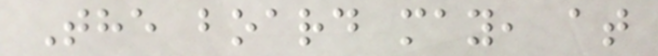The board may, at
